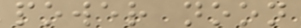power noon
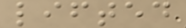lifted
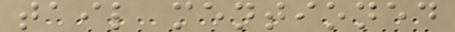tail mentioned
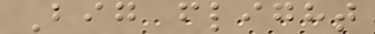Big flight
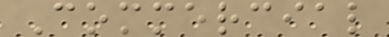Commercial
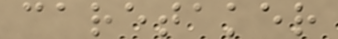caretaker
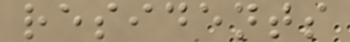residents
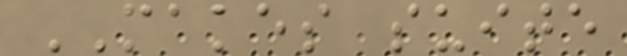MAKES suite
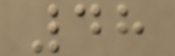48
